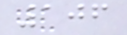106
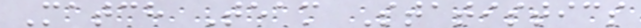Match Team Statistics
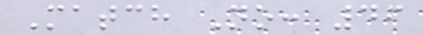Match No: 46
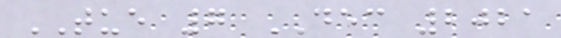TUE 7 DEC 2021
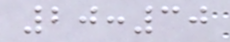20:30
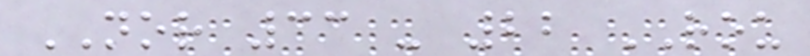NOR 33 - 22 ROU
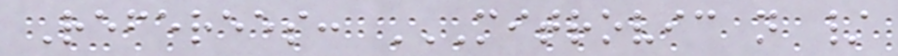Referees: MITROVIC N /
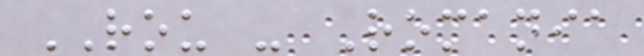ROU - Romania
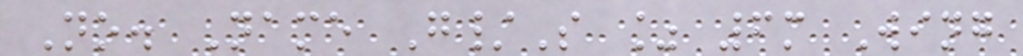No. Name G/S % 6m Wing
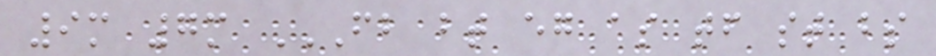9m 7m FB BT EG AS TF ST BS
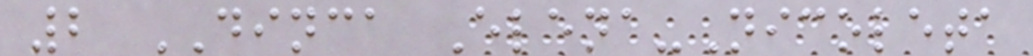2 DINCA Elena-Nicoleta
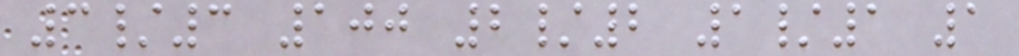3/3 100 2/2 1/1 1
